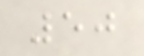50
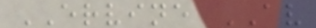ERVINE AV
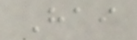Hai
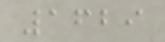1629
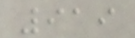919
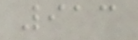913
